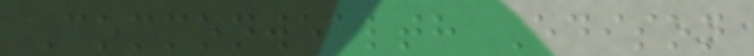Commonwealth Edison
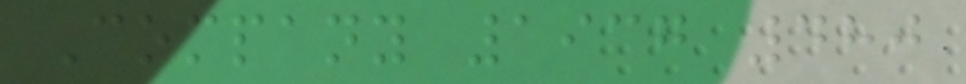Company 1937 480
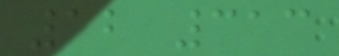12 313
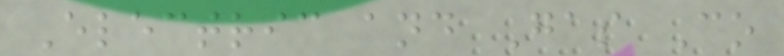Electric and Gas Co
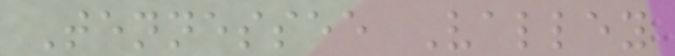Tennessee Valley
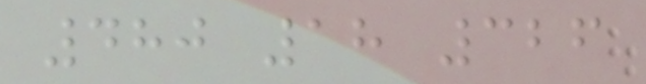480 18 326
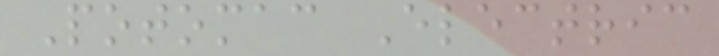Potomac Electric
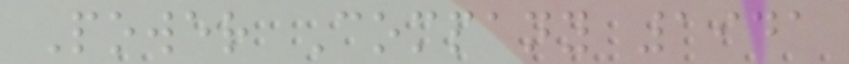Power Company 1941
